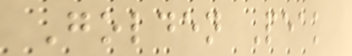Golden Peak
